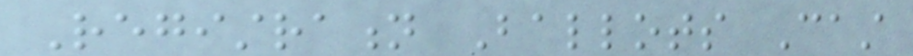Registration Ballots Cast
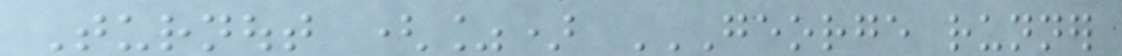Turnout (%) GEORGE RUNNER
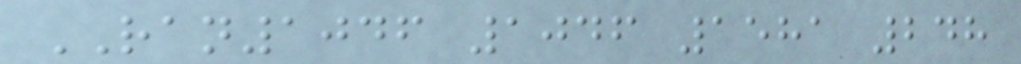RAN1046 1046 1581 248
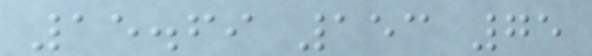15.69 153 75
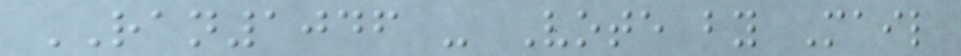RAN1046 - Vote by Mail
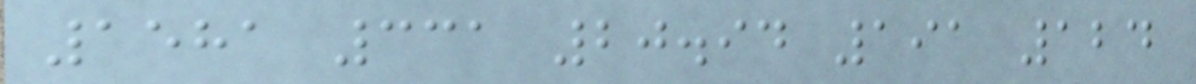1581 331 20.94 191 124
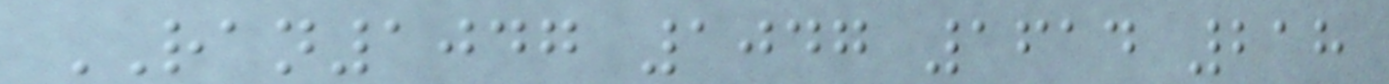RAN1047 1047 1614 218
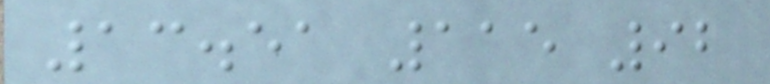13.51 115 92
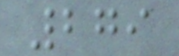279
